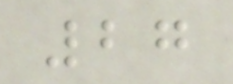27
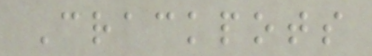Crackpots
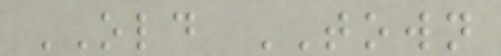OLD TOWN
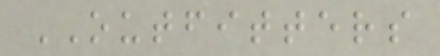OUTFITTERS
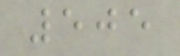505
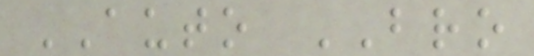AUTO BRO
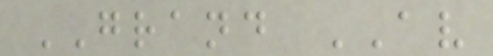GRAND AV
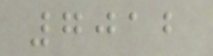7012
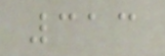313
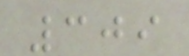309
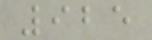925
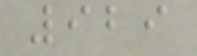929
